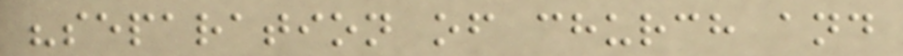"separation of church and
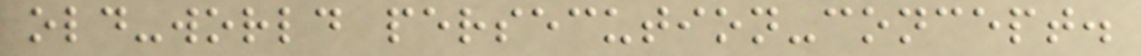old-world persecution-concept.
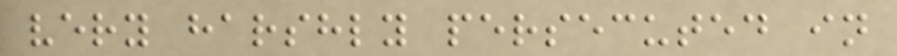very harshly persecuted in
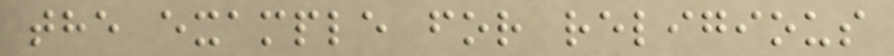the example for religious
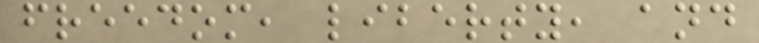freedom, liberty, and
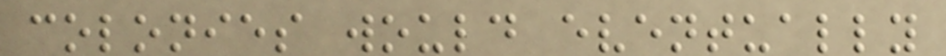colonies would eventually
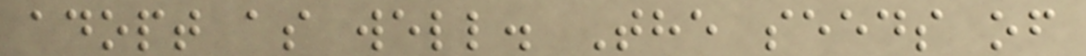adopt as well. The seeds of
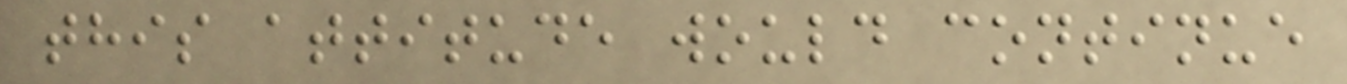this attitude would continue
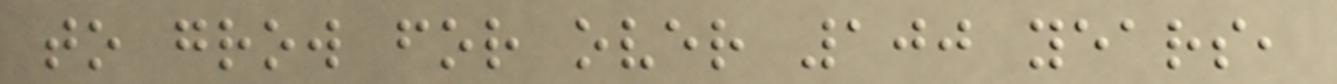to grow for over 100 years,
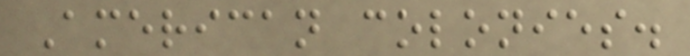American colonies.
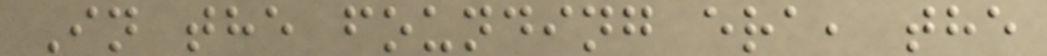In the founding era, the
